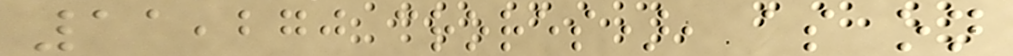11,270 crores), as on
